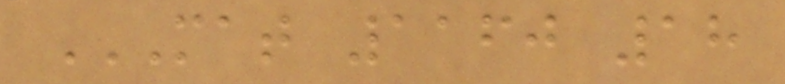MAT 1160 18
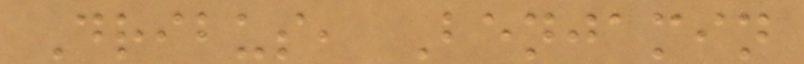Dribus, Benjamin
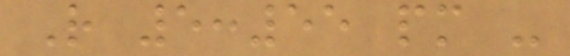R 5:55 pm -
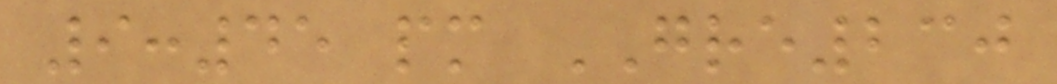9:45 pm GRE230
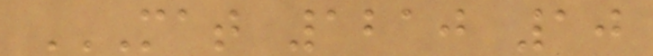MAT 1210 10
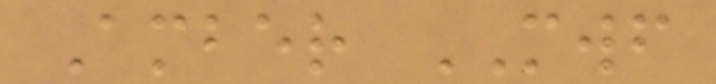Amber MWF
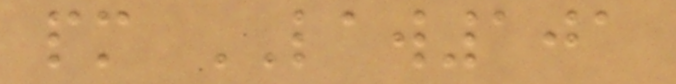pm LAW101
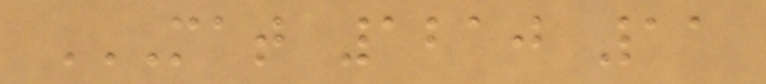MAT 1210 11
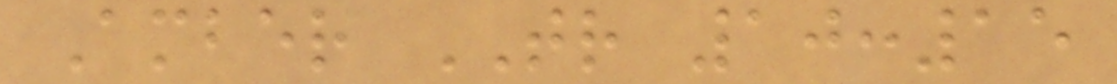Amber TR 10:15
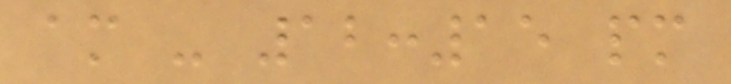am - 12:15 pm
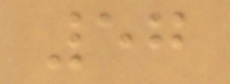57
